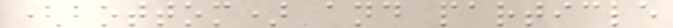(bottom) and particle
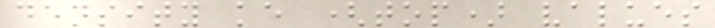density ke (top) values
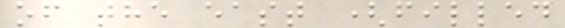of the east (filled
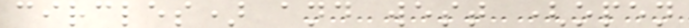circles) and west (open
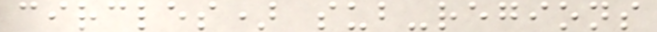circles) sub-regions
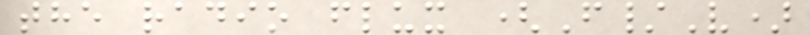the radio flux (F/V)
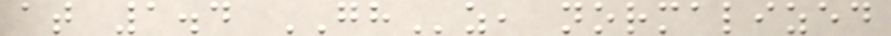at 1.4 GHz, normalized
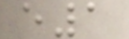e1
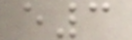e3
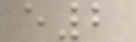e2
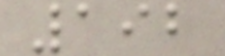192
